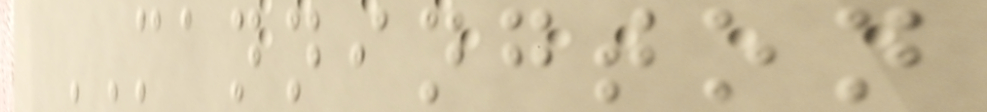MANNINGTON
